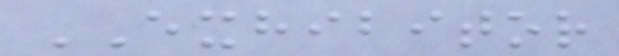EXHIBITOR
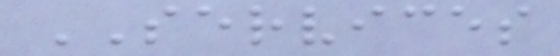SERVICES
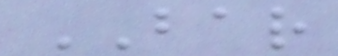BAR
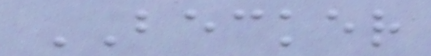BECKER
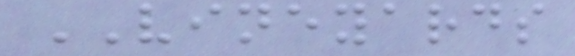VINEYARDS
